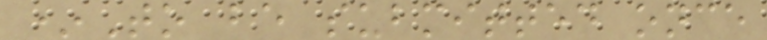*To be submitted once
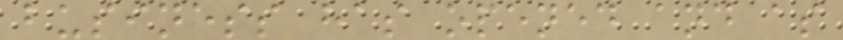business has opened and as
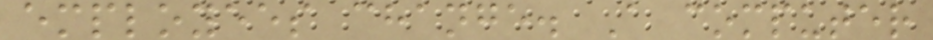employees change. A computer
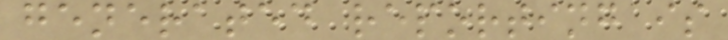generated reporting is
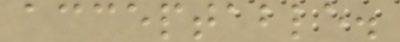acceptable.
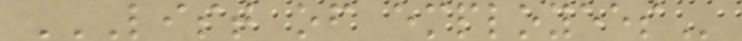LIST OF EMPLOYEES
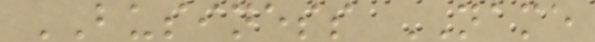BUSINESS NAME
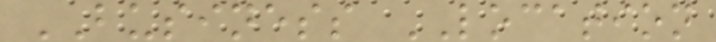BUSINESS LOCATION
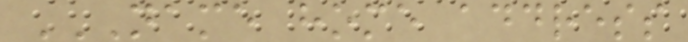NAME HOME ADDRESS
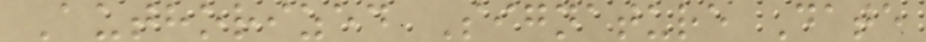Authorized Signature Date
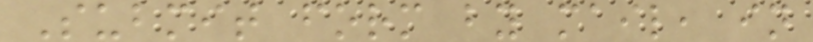Submit form by mail, in
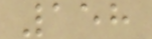158
